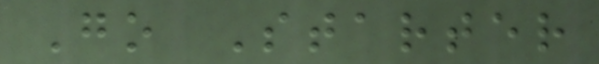Go Starter
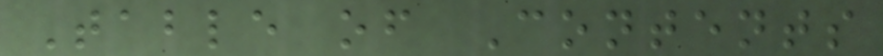Table of Contents
